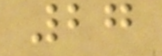27
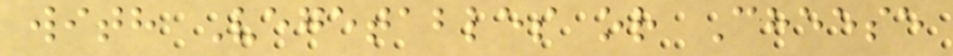with Vegetables or Cheese
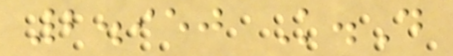2.950 K.D
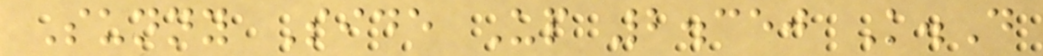Sunny Side Up 2.350 K.D
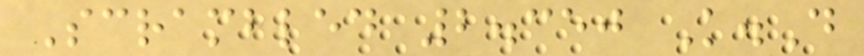Scrambled 2.350 K.D
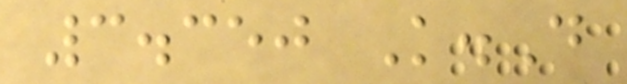3.350 K.D
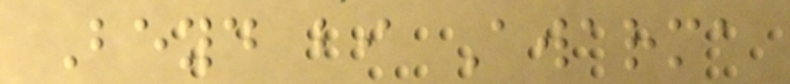Beyd bi Awarma
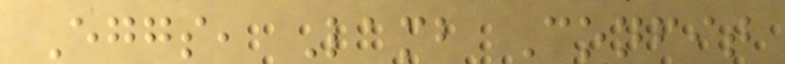Eggs, Lamb Confit
